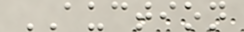AUCTION
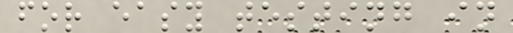for easy testing in
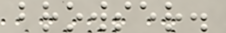browser.
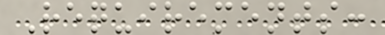Requirements:
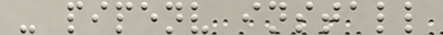- pipenv install
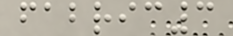fabric3
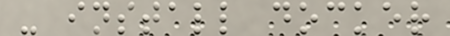- install docker
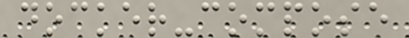docker-compose
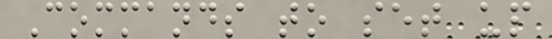Commands to set up
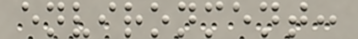environment:
